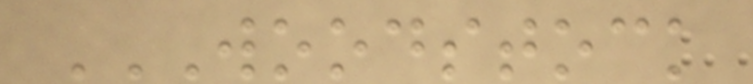WOODSTOCK
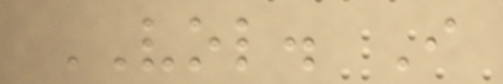VOL. I
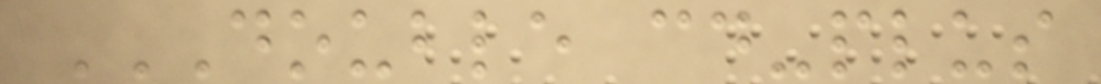DOUBLE CD-PLUS
